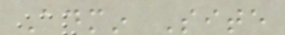Admin Site
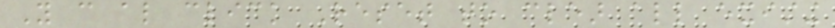You can also click Reset to clear all existing
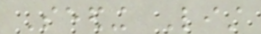Seeding List
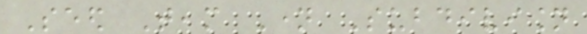Seed Team Name Subdivision
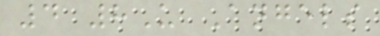4 8U Angels
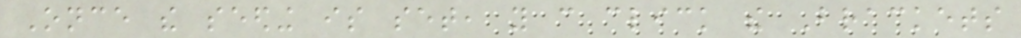Once the seeding is set, you can click the Brackets
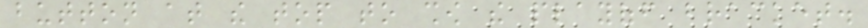button at the top to show the playoff bracket.
